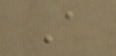A
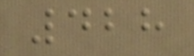428
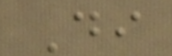Di
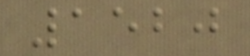1520
